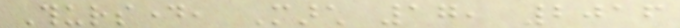Thursday, March 17, 2016
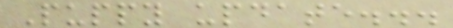Puppy update...
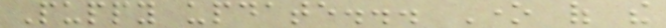Puppy update... One of the
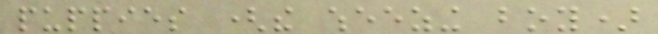puppies (the wheezing boy)
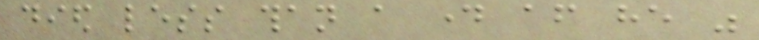died less than a day after he was
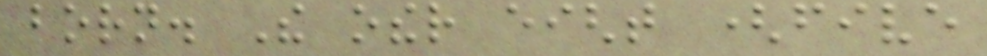born. The other eight (five
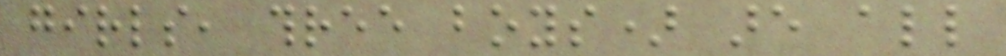girls, three boys) are all
